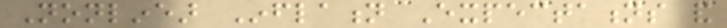Nonlinear Inflation Expectations and
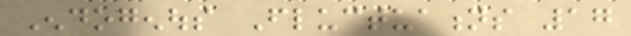Endogenous Fluctuations 17
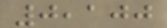0,100
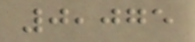0,075
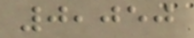0,050
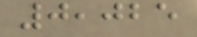0,025
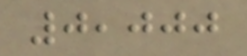0,000
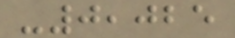-0,025
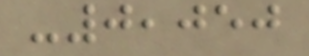-0,050
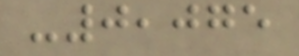-0,075
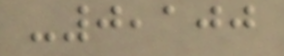-0,100
